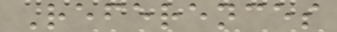References
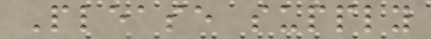Please supply
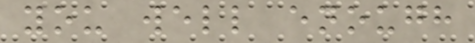you well enough
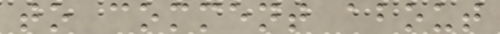to comment about
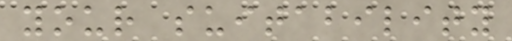your suitability
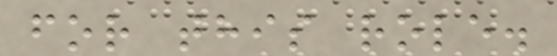for this role.
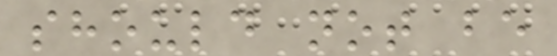should not be
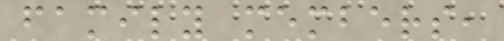family members,
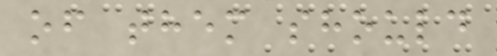of them should
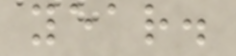year.
